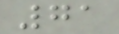71
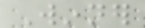Winner
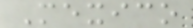Mexico
